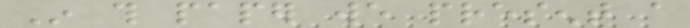In this paper we present a
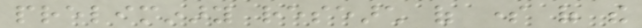preliminary research of some of the
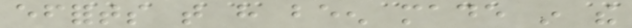efforts that have been made in the
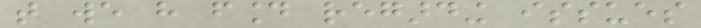that we have found regarding issues
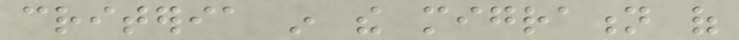criteria in the migration of
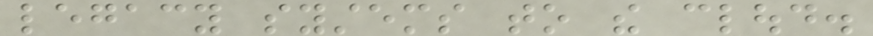legacy systems to the cloud.
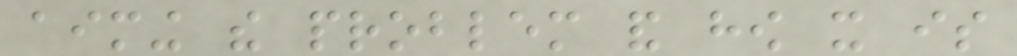aiming the problem and how it is
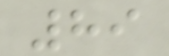89
